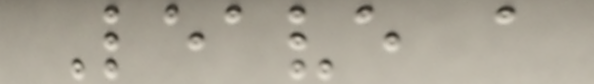Leave a
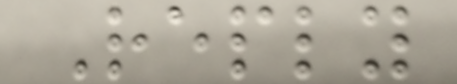Reply
